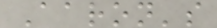Aaron's
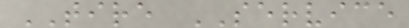TIRE SERVICE
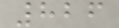826
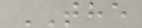THE
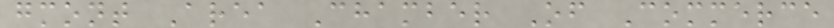gmont Area Chamber Of Commerce
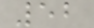52
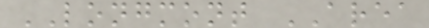LONGMONT AREA
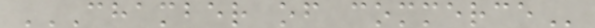CHAMBER OF COMMERCE
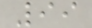99
